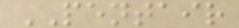PENTAIR
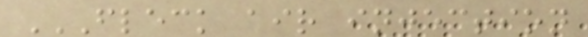FLECK AIR INJECTION
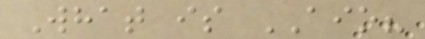What is AIO?
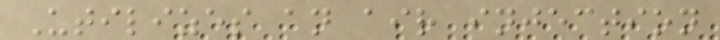Utilizes an air injection
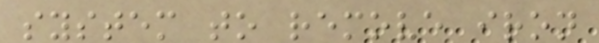system to remove iron
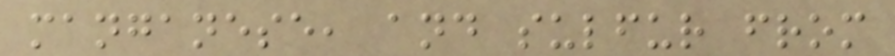manganese, and sulfur from
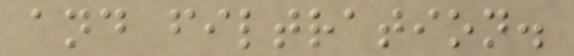and filtration.
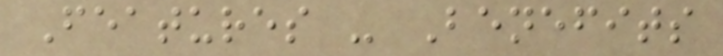Features - Benefits
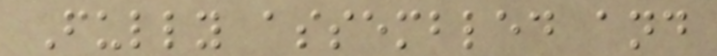Fully assembled and
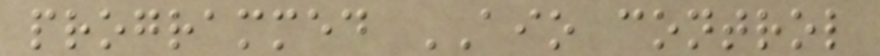programmed AIO control
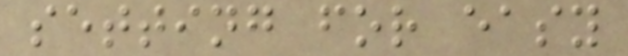setting for easy
